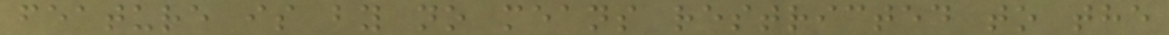feature is by no means restricted to the
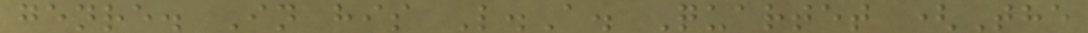genre. In his L.A. Quartet (The
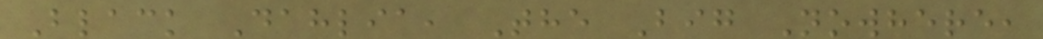Black Dahlia, The Big Nowhere,
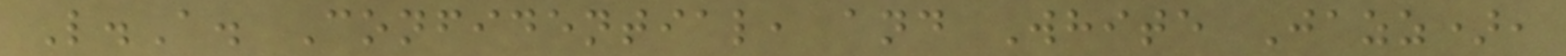L.A. Confidential, and White Jazz),
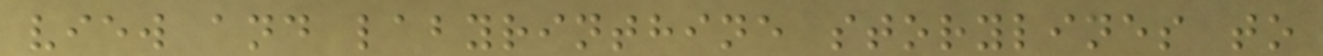view and labyrinthine storylines to
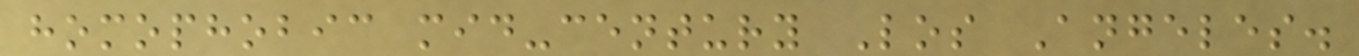homophobic mid-century Los Angeles.
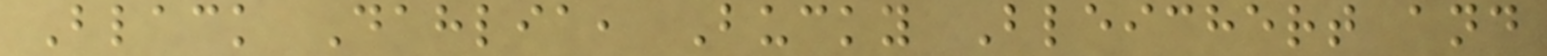Black Dahlia, Bucky Bleichert and
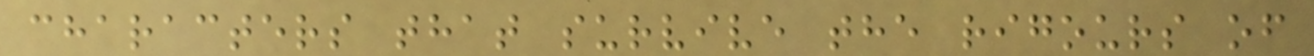characters that survive the rigours of
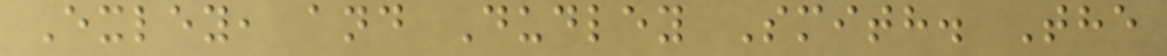Exley, and Dudley Smith. The
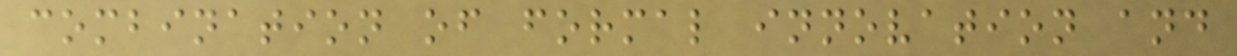combination of formal innovation and
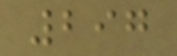297
